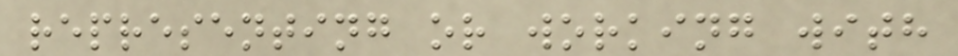representing or working with
